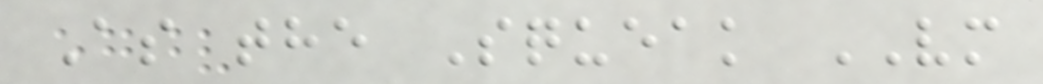As the Squeak VM
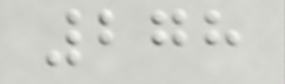278
